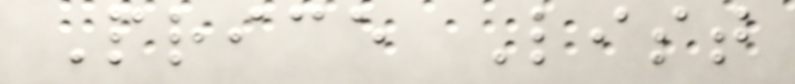Price List
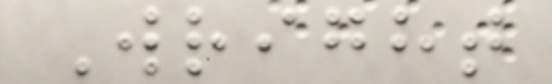Wright
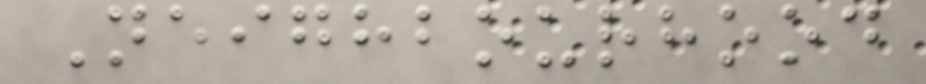Neighbourhood
